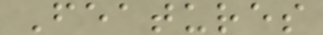Features
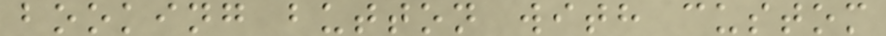booking button with custom
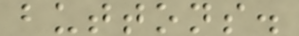buttons.
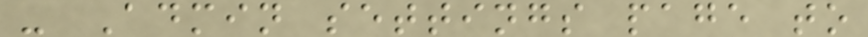- Admin settings page to
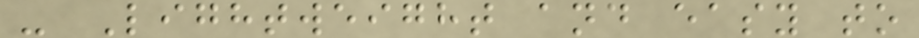- Lightweight and easy to
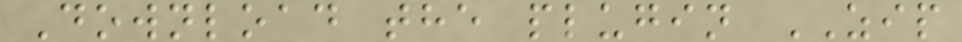Download the plugin ZIP
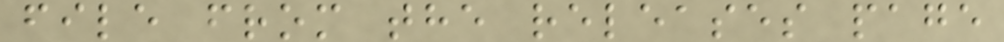file from the releases page
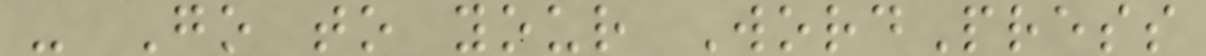- Go to your WordPress
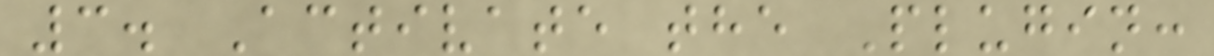3. Activate the Plugin:
